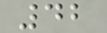42
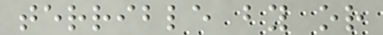terrible by or
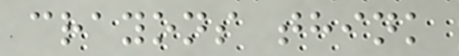crayons think
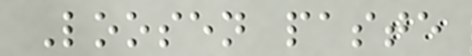Loosen paste
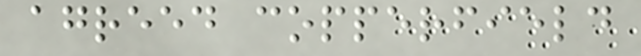agreed copperfield
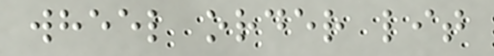wheel order lit
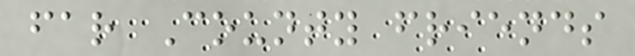far County friends
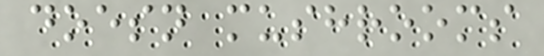doesn mushrooms
